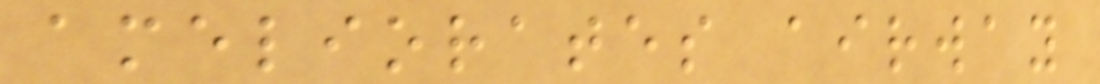ameliorates airway
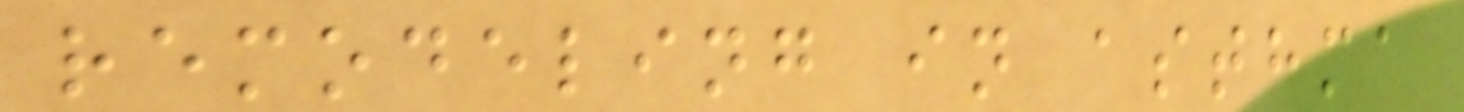remodeling in asthma
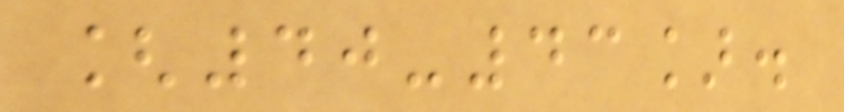[40-43].
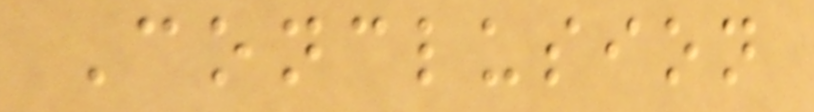Conclusion
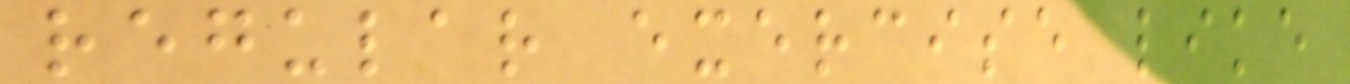regular exercise like
